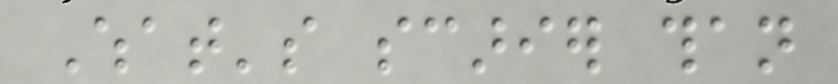What's scarier than
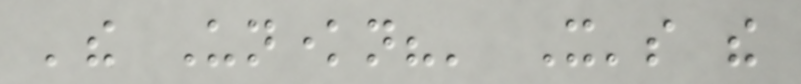'the Unknown?' It's the
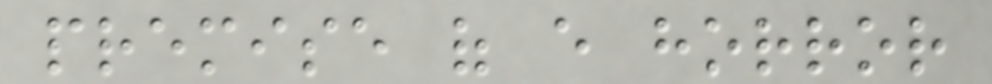premise of every horror
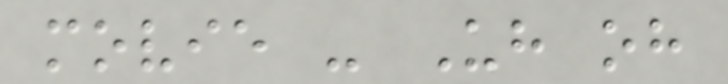movie - Uh oh
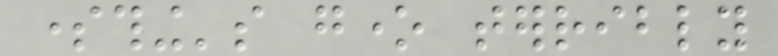something's gone terribly
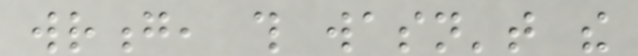wrong, this wasn't the
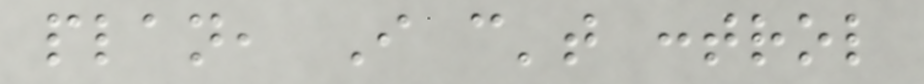plan, I can't control
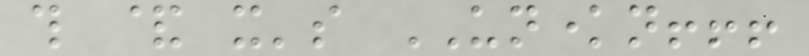this & it's UNKNOWN!!!
